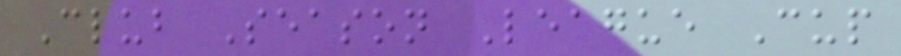Club Season League Cup
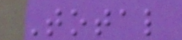Total
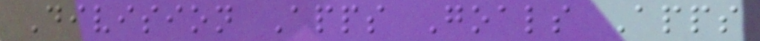Division Apps Goals Apps
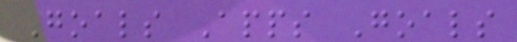Goals Apps Goals
